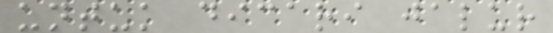untuk dicari jalur
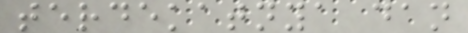terdekatnya dan
